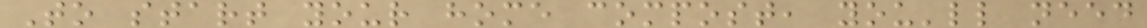To start your home compost, you'll need
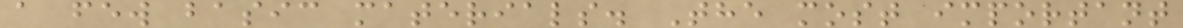a few basic materials. The most important
